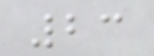23
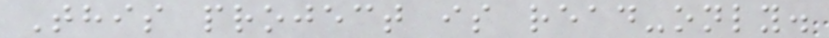This project is read-only.
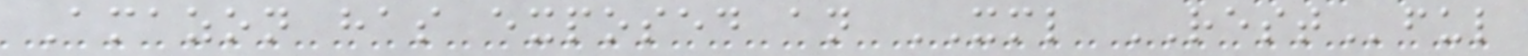Amazon has exposed an XML RESTful
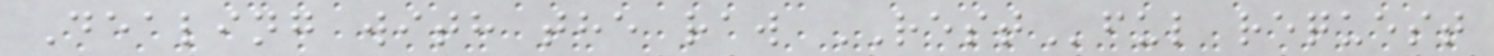Dealing with the raw RESTful request
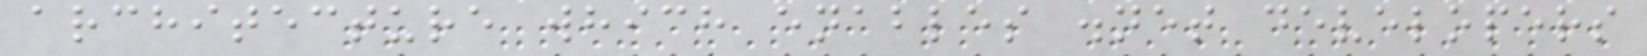architecture which enables .net developers
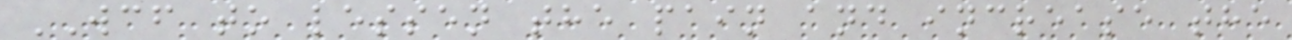WCF to lessen the pain and increase the
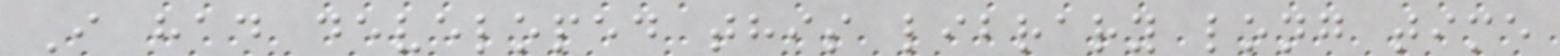I had developed this library long time
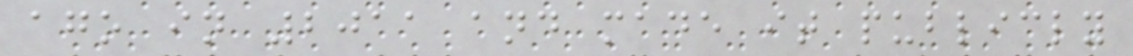ago in 2011 and made it publicly
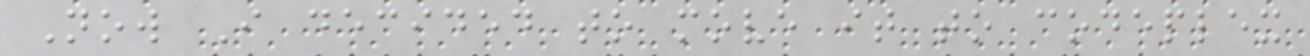Now I decided to move it to codeplex
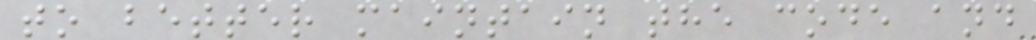to better maintain the code and
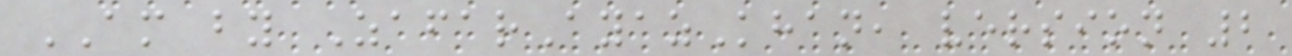AM by ZafarAyazKhan, version 2
